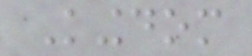Kingdom
